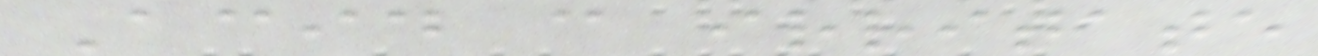Acid can irritate
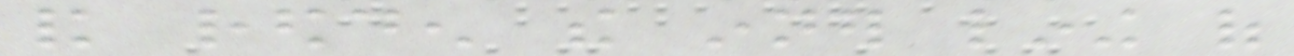and redden the inner lining of
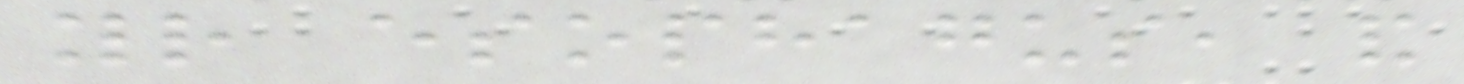your esophagus, and
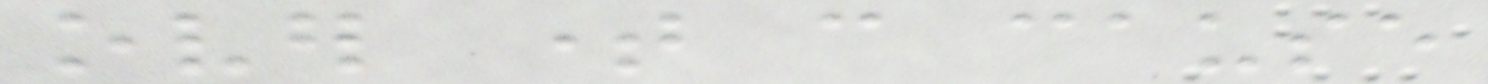over time can cause
